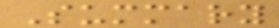Summary
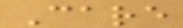Care
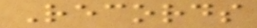Records
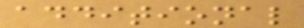additional
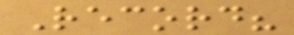Record?
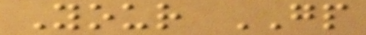Your GP
